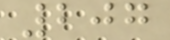207
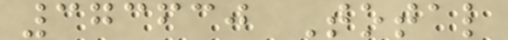373630 Total
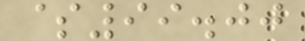$99.00
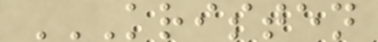KRISTEN
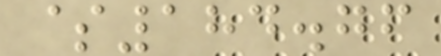$184.76
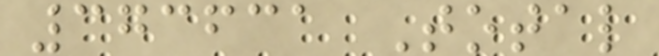373631 Total
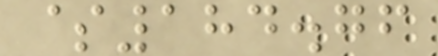$184.76
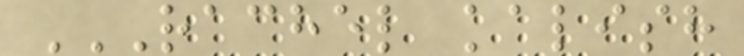RACHEL KALISH
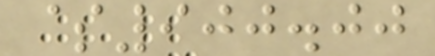$900.00
